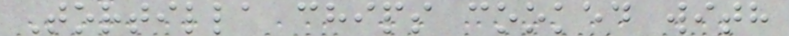Tortilla chips cooked with
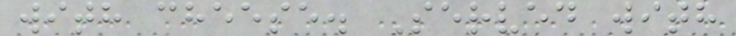with cheese. Served with
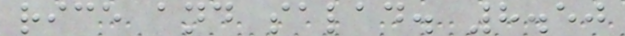rice and salad. 8.50
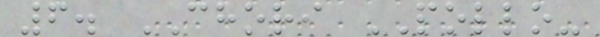6. CHORI POLLO-
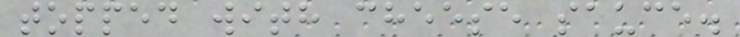topped with cheese sauce.
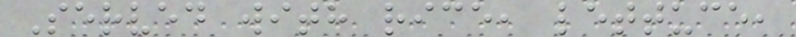Served with rice, lettuce,
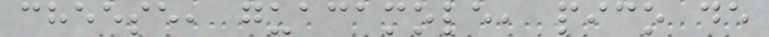cheese, guacamole, pico de
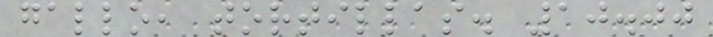gallo, tortillas. 10.00
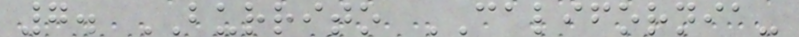7. BURRITO CALIFORNIA-
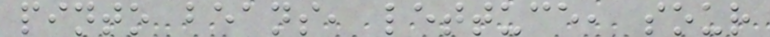pinto beans, lettuce, sour
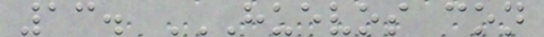13. HUEVOS CON
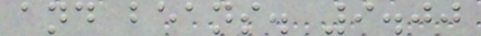and beans. 9.00
